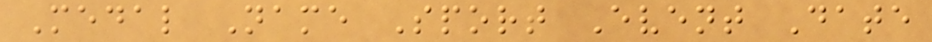Medal Name Sport Event Date
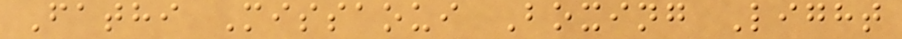Fathi Missaoui Boxing Light
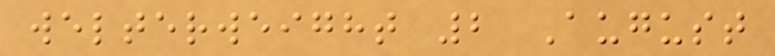welterweight 2 August
